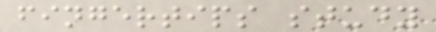fingertips study
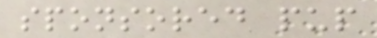sponsored pup
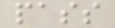pass
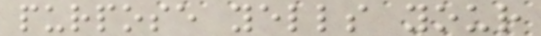purpose yells your
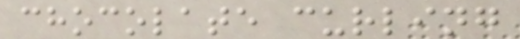chocolate curling
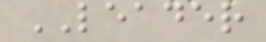LEADER
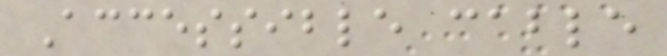Accessible cable
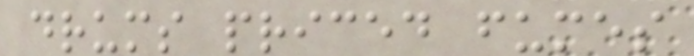drums priced fumes
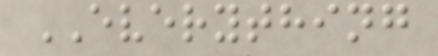EVERYTHING
